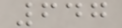647
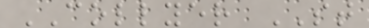COLLYER ST
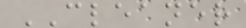CLEANER
